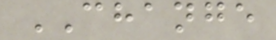CHANGE
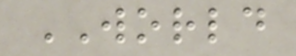WORLD
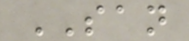SAN
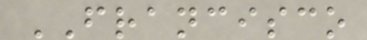FRANCISCO
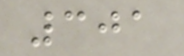301
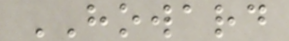HOWARD
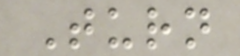Turn
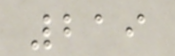219
